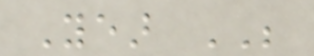Year BE
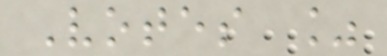Votes %
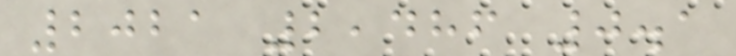2021 2,486 0.1
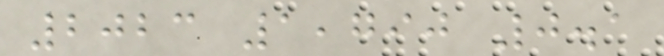2023 1,790 0.1
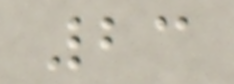23
